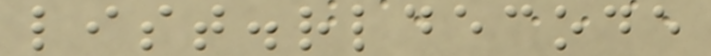list.rldecode
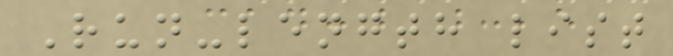Run-length list
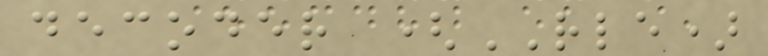decoder (RLE)
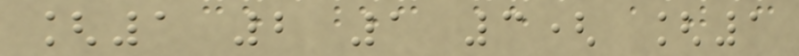[1 2 1 3( [1
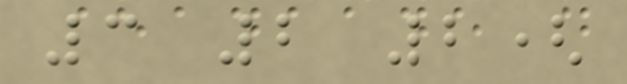3 2 2(
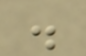.
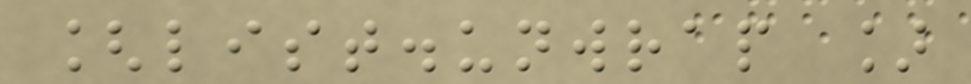[list.unwrap ]
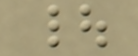|
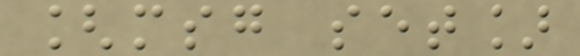[msg set]
